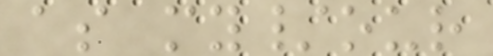as my/our
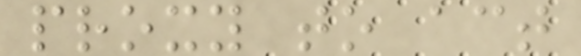proxy to act
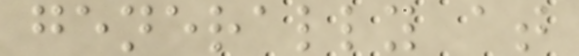generally at
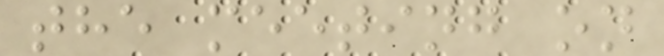the meeting on
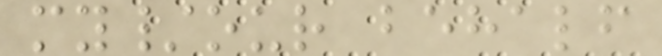my/our behalf
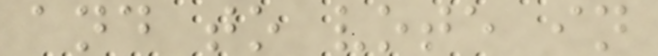and to vote in
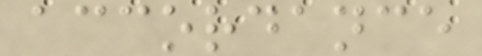accordance
